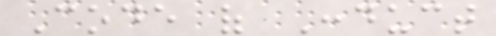Code of Conduct
